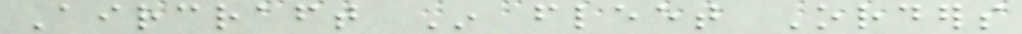Aircraft In fleet Orders
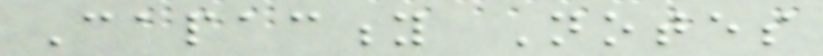Capacity Notes
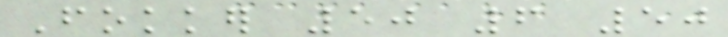Fokker 50 6 50
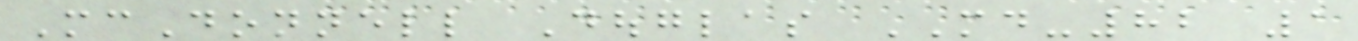McDonnell Douglas MD-82 1
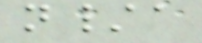n/a
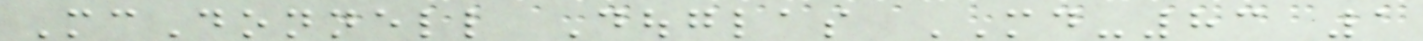McDonnell Douglas MD-83 1
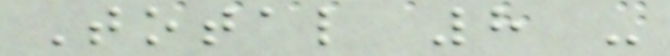Total 8 -
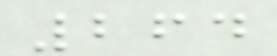264
